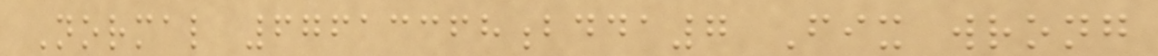Normal 67613368bdda7 Fix wrong
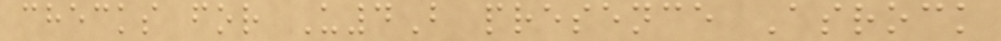checks for U4B presence Asrock
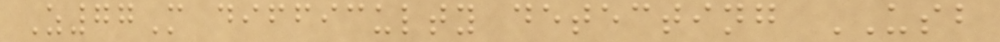Z77M difficulty detecting USB
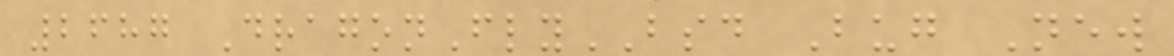2687 DragonFlyBSD Bug New
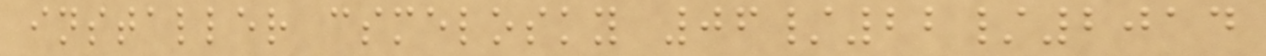installer csmelosky 06/22/2014
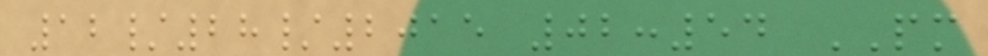12/28/2015 02:54 PM
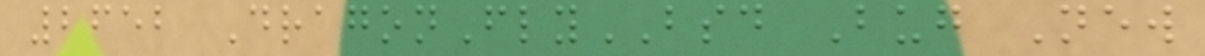2652 DragonFlyBSD Bug New
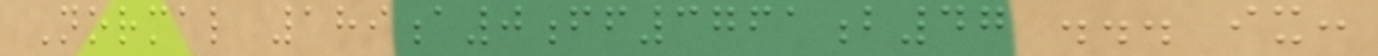Normal 189a0ff3761b47 ... ix:
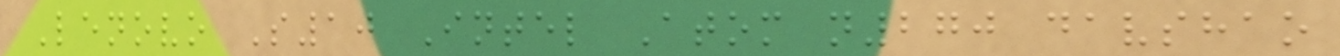Lenovo S10 Intel Atom n270 davshao
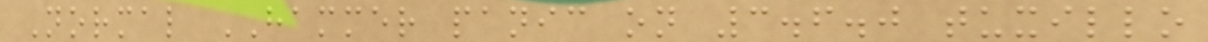Normal HAMMER panic on 3.6.0 tuxillo
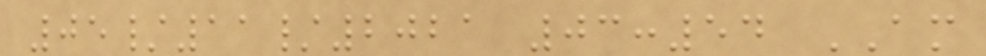05/11/2021 03:54 AM
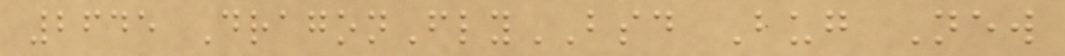2645 DragonFlyBSD Bug New
